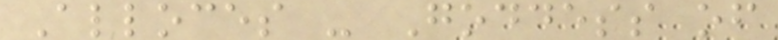Alloces - Goddess of
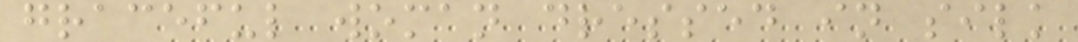graceful woman dressed in silk
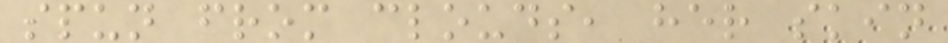spun from clouds, her skin
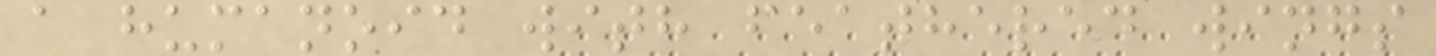a humanoid with feathered wings
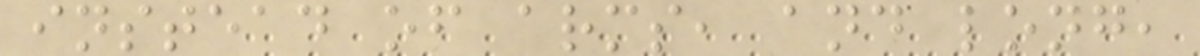instead of arms, and long,
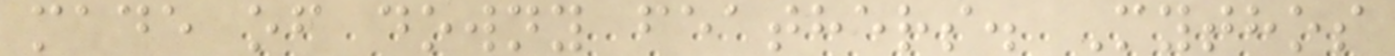made of downy feathers. Mythos
